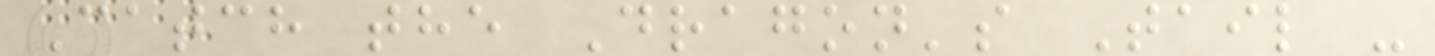Catch the Dragon's Tail -
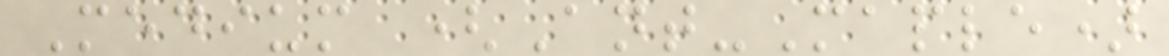Medium (Ant-Maple)
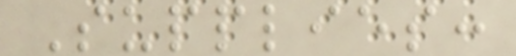Supplies:
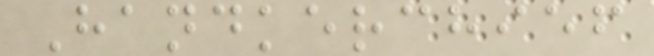Handkerchief
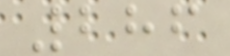286
